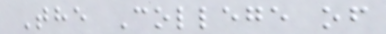The College of
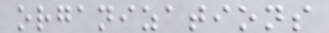organizations
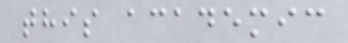this academic
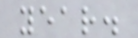year.
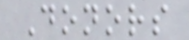Donors
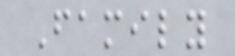Family
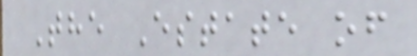The Estate of
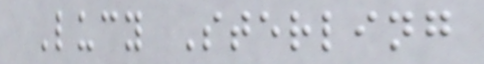Lucy Sterling
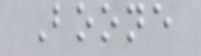Boone
